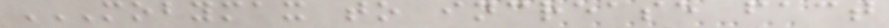MOBYMAX TO INCREASE FACT
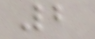2
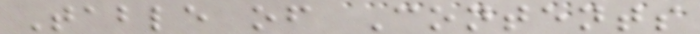Table of Contents
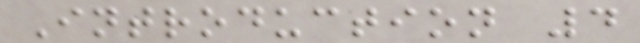Introduction 4
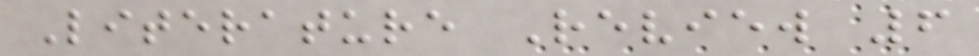Literature Review 6
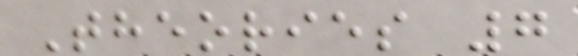Theories 7
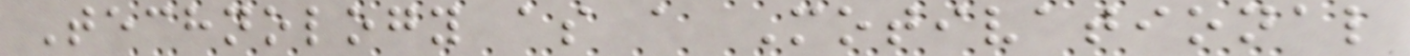Technology as a Motivational
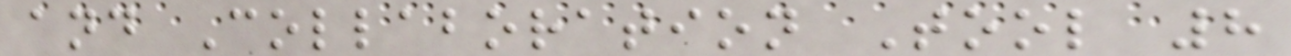and Collaboration Tool 8
